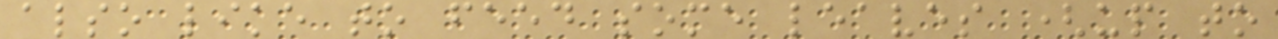also like to feed some leaves (up to
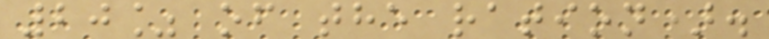20% of the ration).
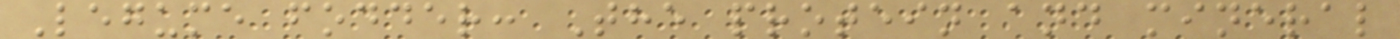Legume fodder: The protein and mineral
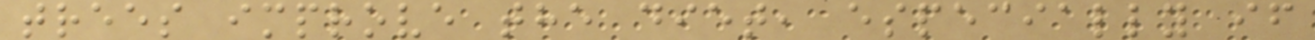trees improve the diet, especially if
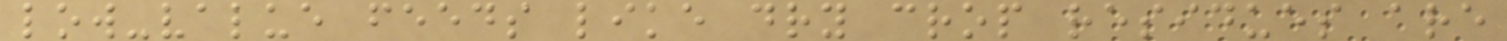low-value feeds like dry crop residues are
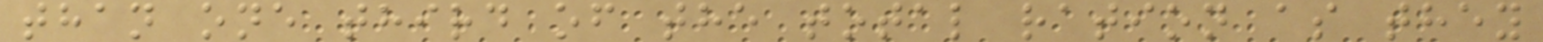than one third of the total ration as they
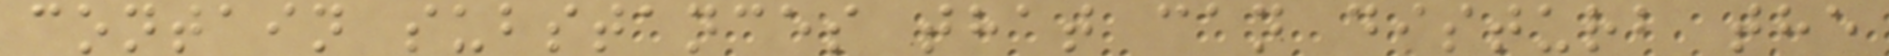contain substances that can disturb the
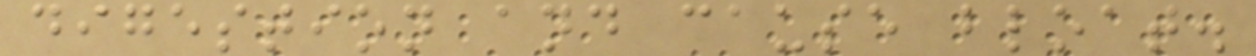digestion and cause bloat.
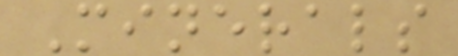Minerals
